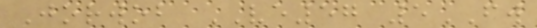Jorwob VE57 5FW
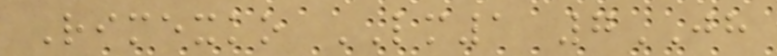Rimexko LM1 7JH
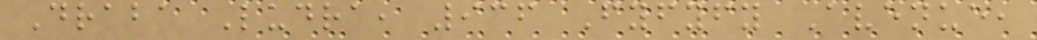Draba Ludra, 936 Fyfyfy Avenue,
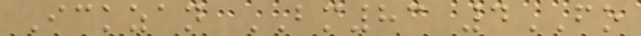Ickzan BM83 4FO
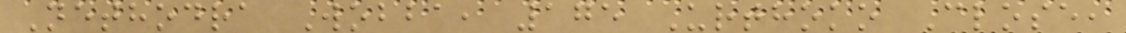Nethodra Wobba, 175 Urthoko Close,
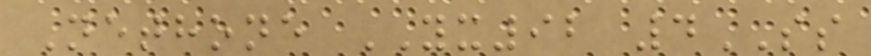Nethone YX92 4SS
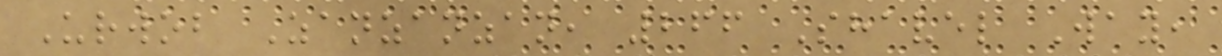Urwob Zanzanzan, 266 Shavel Way,
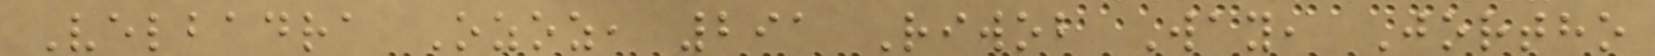Velbadra Ozoz, 291 Riwob Way, Jortho
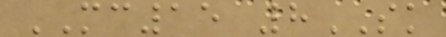MC15 8SK
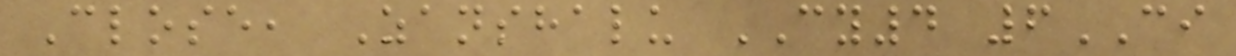Close, Zanshalu CY4 6CI
